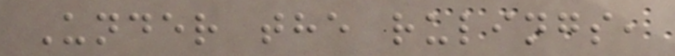Under the rulings,
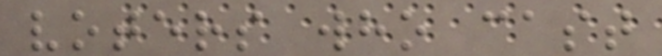voters who cast
